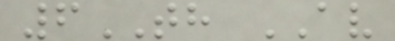6TH AV
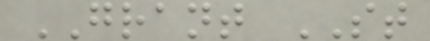GRANT ST
